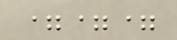===
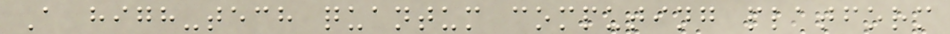A high-tech quantum computing platform
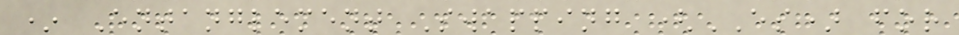* Entanglement Swapping (ES) for
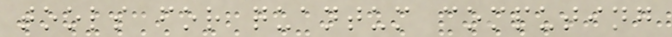tools for quantum computing
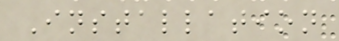Installation
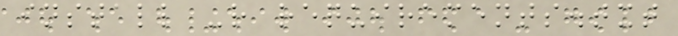install -r requirements.txt
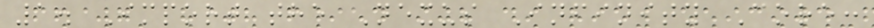1. Import the Nexus Infinity Core:
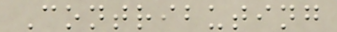Contributing
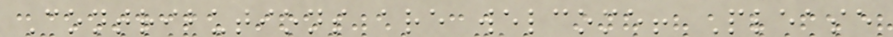Contributions are welcome! Please
